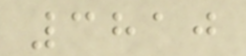3810
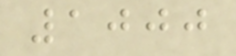1000
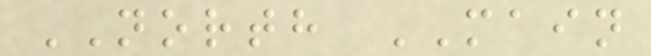NORTH MAIN
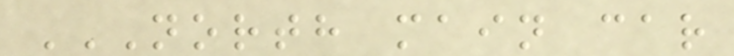NORTH MAIN CAR
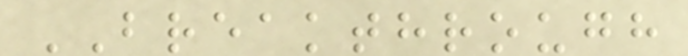BREAKTHROUGH
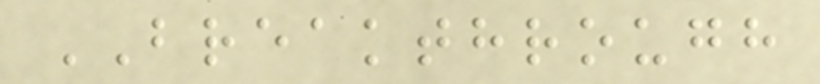BREAKTHROUGH
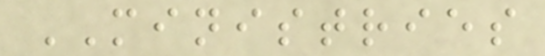MINISTRIES
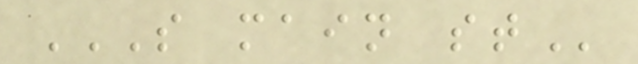S MAIN ST
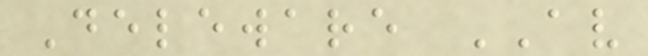Deleware AV
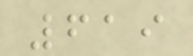619
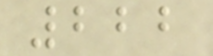222
